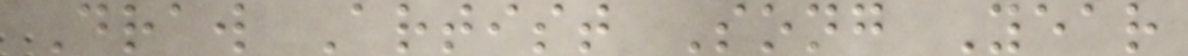Draw Artist Song Year
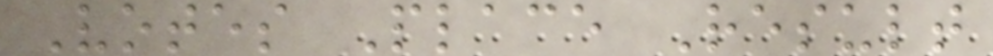Votes Place Result
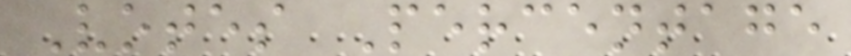Votes Percentage
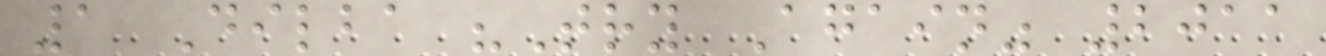1 Dilba "Try Again" 2011
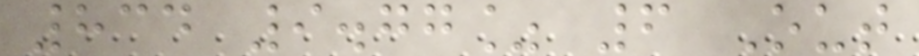834 9.77% 6 Out
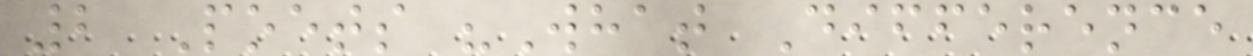2 Poets "What Difference
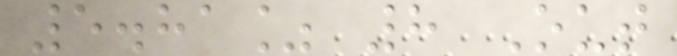5.81% 8 Out
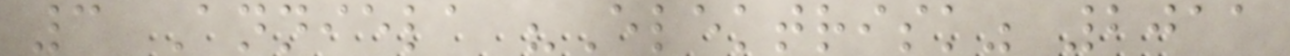3 Anniela "Elektrisk" 2011
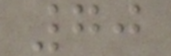70
